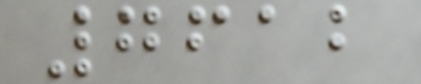7612
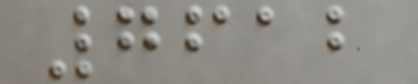7612
